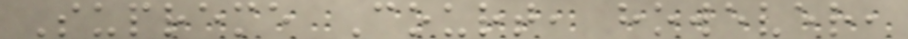Supreme Court, however,
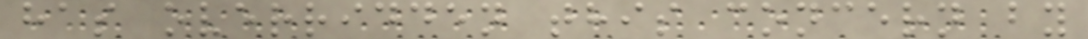has overridden this concern by
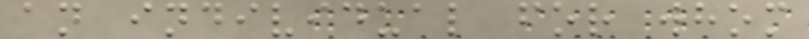an individual for whom
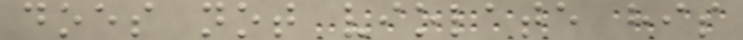does not violate his
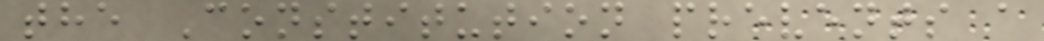the Constitution prevents a
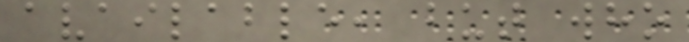available, but who
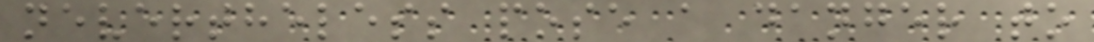nevertheless pose a danger to
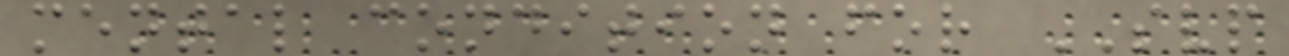mental condition for SVP
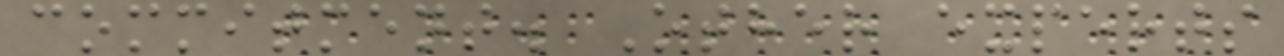commitment. Other experts
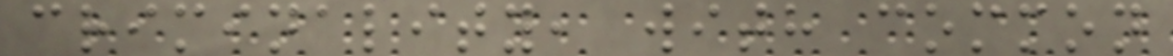criminality, with common
